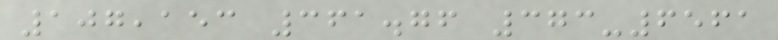107,153 361.76 373-6561
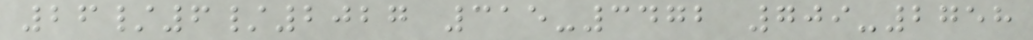26/6/2027 315-3472 709-2758
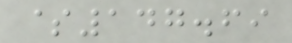$147.69
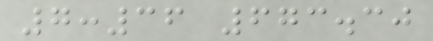7:36 673.30
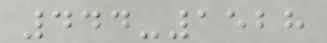444-1528
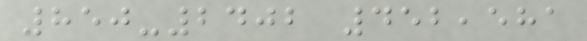850-2402 452,581
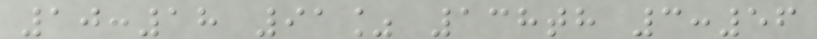10:18 91% 138th 3:56
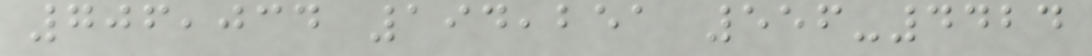706,034 194,251 556-4424
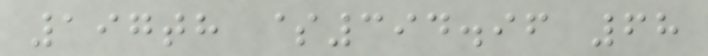197th $394.96 68
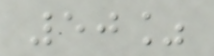50%
